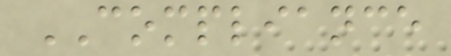COMPLIANCE
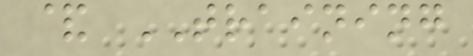& TRAINING
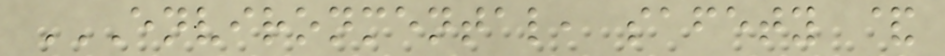ENVIRONMENTAL, SAFETY &
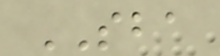SBA
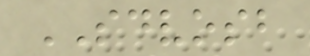SDVOSB
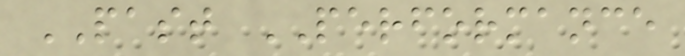PAST PERFORMANCE
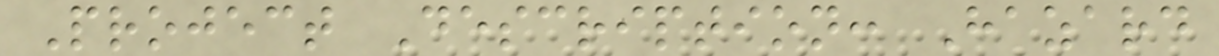Project Description: Hazard
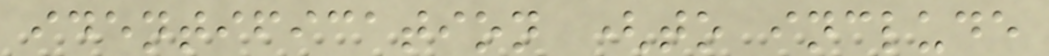identification (to include
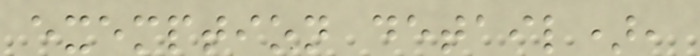exemption detail),
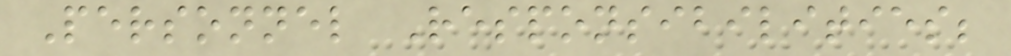Personnel Responsibilities;
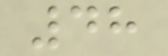48
